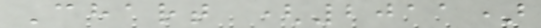Chart (2011)
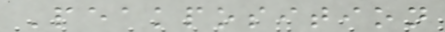Peakposition
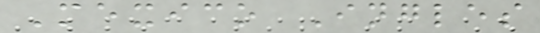Mexico Ingles
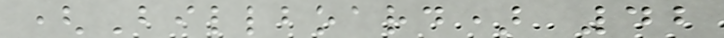(Billboard) 42
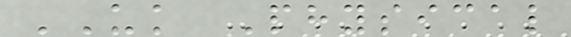UK Physical
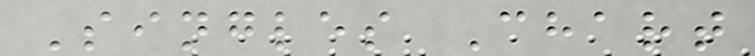Singles Chart
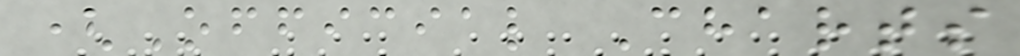(Official Charts
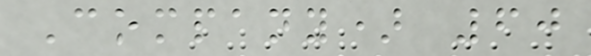Company) 60
